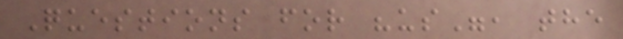Questions for "us", the
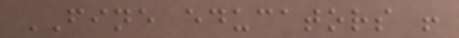FINE educators !
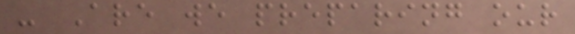- Are we preparing our
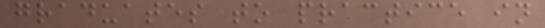graduates to practice in
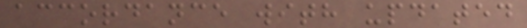accordance with updated
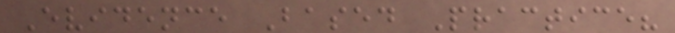Evidence Based Practice?
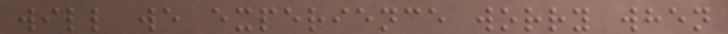will we experience worry when
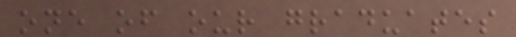one of our graduates
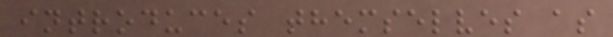introduces themselves as
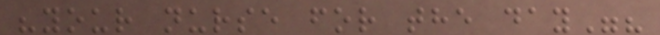"your nurse for the day"?
